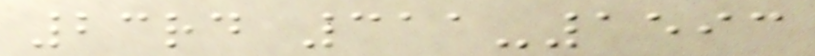23rd 311-1593
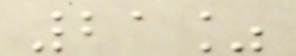21%
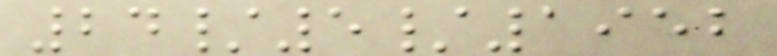24/5/1952
